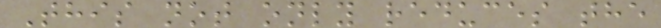This not only reduces the
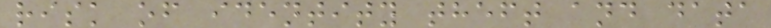risk of identity theft and data
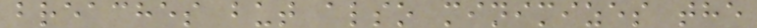breaches but also minimizes the
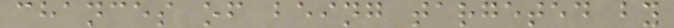chances of being targeted by
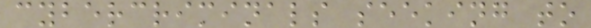cybercriminals seeking to
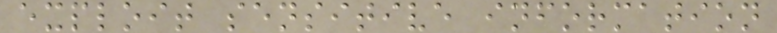exploit sensitive information
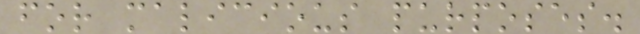for malicious purposes.
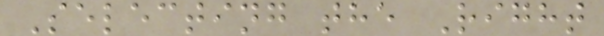Selecting the Right
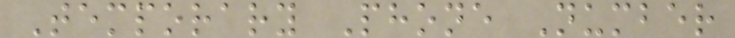Temporary Phone Number
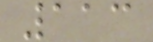113
